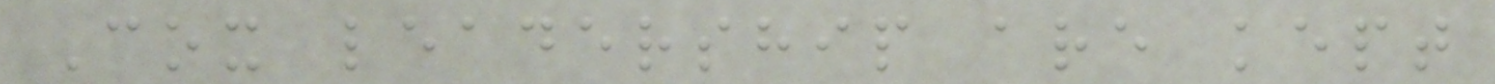Cox leadership are kept
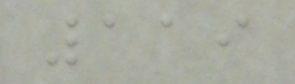119
